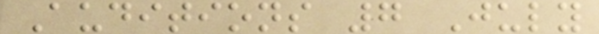Auditions 7 July
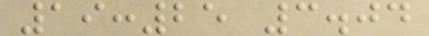19:25 3.04
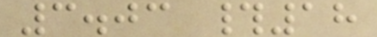3.03 #18
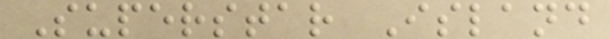Superstar Island
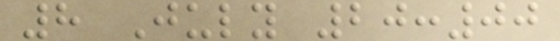8 July 20:00
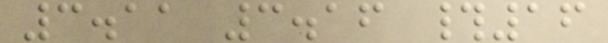3.11 3.16 #16
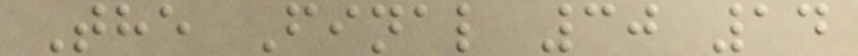The Final 30 14
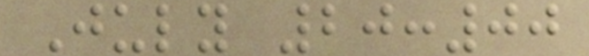July 20:00
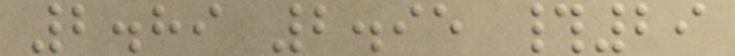2.89 2.95 #29
